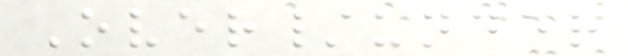Over/under
